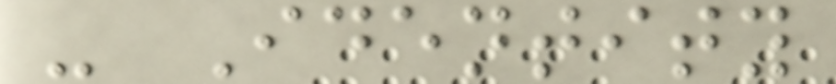- Identity
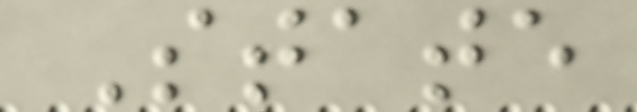State
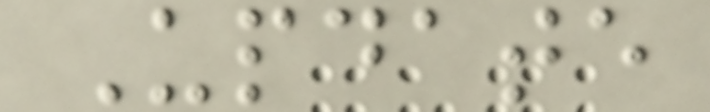Update
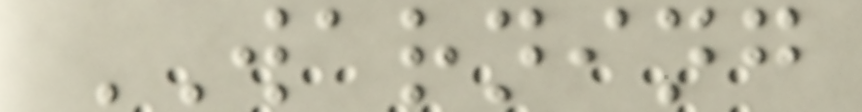WARNING
